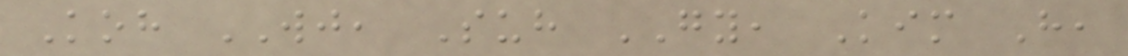Koh WJ, Suh GY, Kim H,
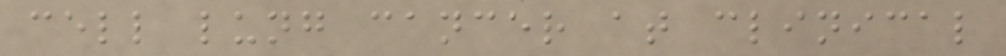cell lung cancer at clinical
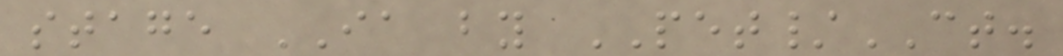stage IA by PET/CT.
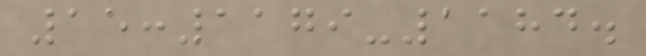15:1179-1184.
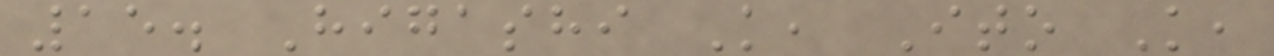15. Higashi K, Ito K,
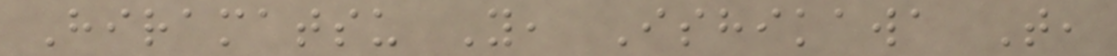Hiramatsu Y, Ishikawa T,
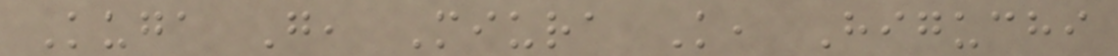Kuga G, Miura K, Higuchi
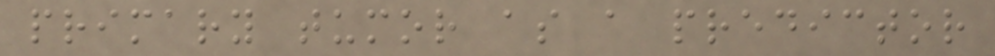primary tumor as a predictor
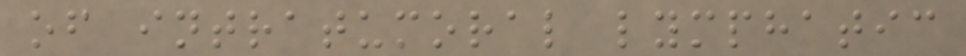of intratumoral lymphatic
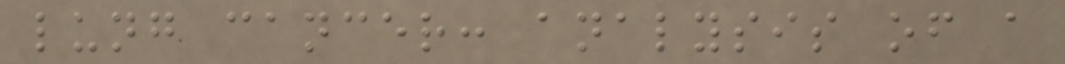lung cancer: analysis of a
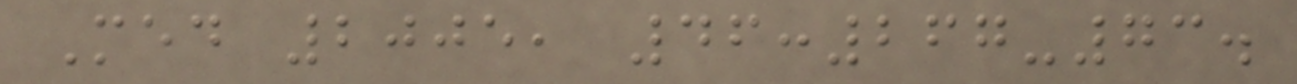Med 2005, 46:267-73.
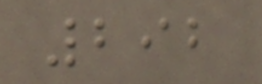292
